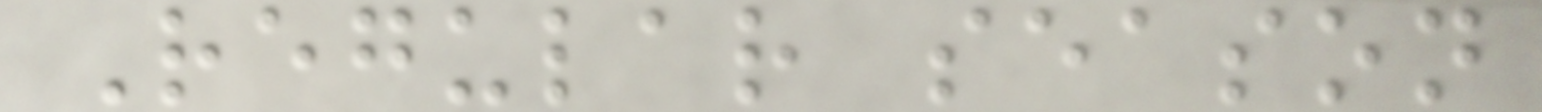Regular season
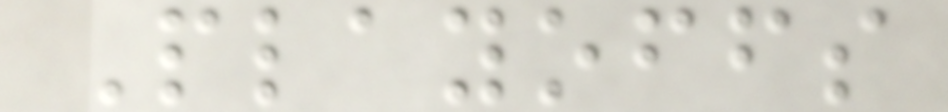Playoffs
